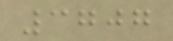3707
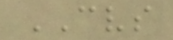CVS
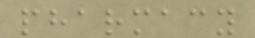pharmacy
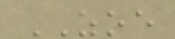ZOE
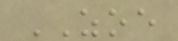ZOE
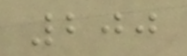200
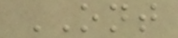ONT
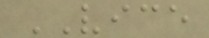VICE
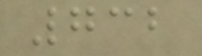732
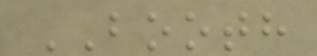BOOTH
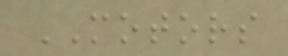MOTORS
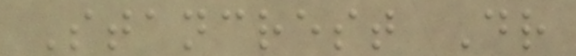Stancrest Dr
